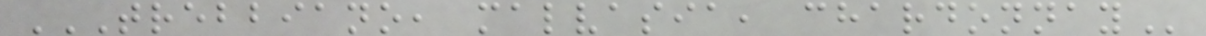TREBBIANO, MALVASIA, CHARDONNAY
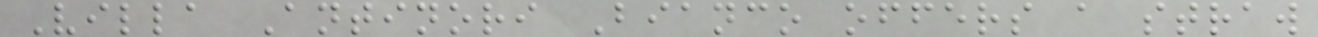Villa Antinori Bianco offers a straw
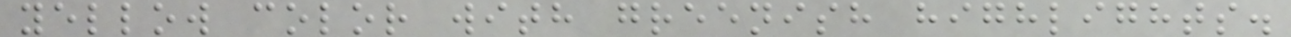yellow color with greenish highlights.
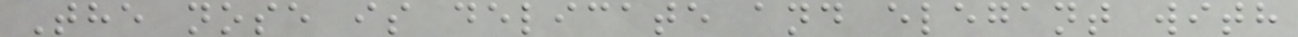The nose is delicate and elegant with
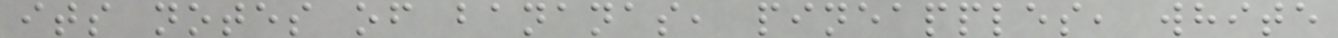its notes of bananas, pineapples, white
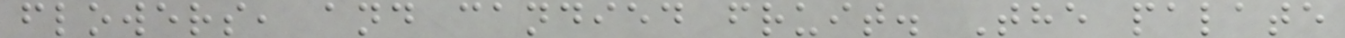flowers, and candied fruit. The palate
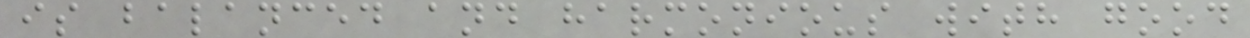is balanced and harmonious with good
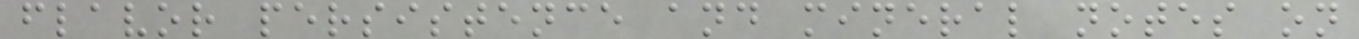flavor persistence and mineral notes on
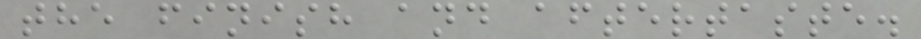the finish and aftertaste.
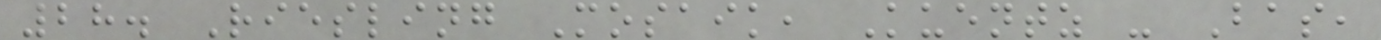28. Riesling Mosaik, Kuentz - Bas,
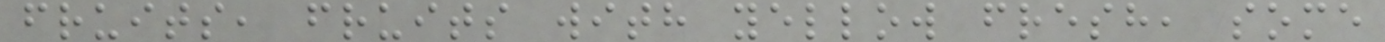fruits, fruits with yellow fresh, some
